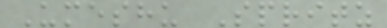Umeshu Spritz
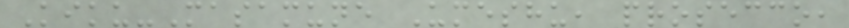Kiku-Masamune Umeshu, prosecco,
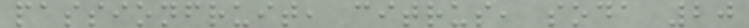passionfruit, citrus, soda 20
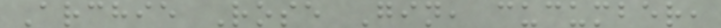Archie Rose Gin, cucumber,
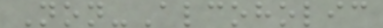Non-Alcoholic
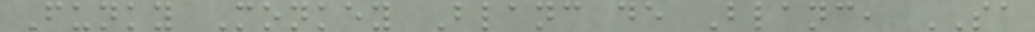Funky Monkey Blanc de Blanc, SA
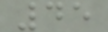45
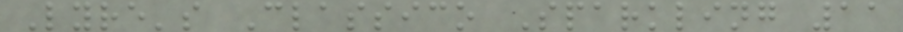Lyre's Classico Sparkling 11
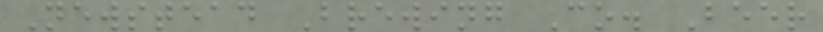Newstead Brewing Co. Beer
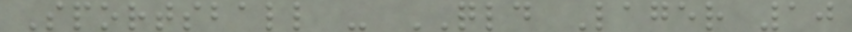Sportsball - QLD Lager 10
